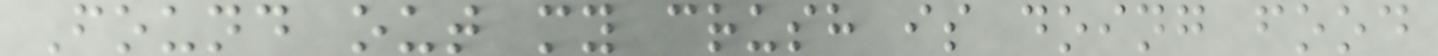Found out my crush is doing food
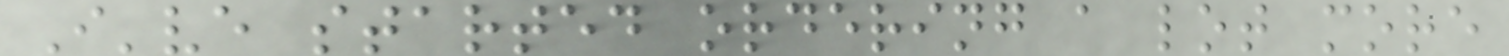I've started ordering a lot more
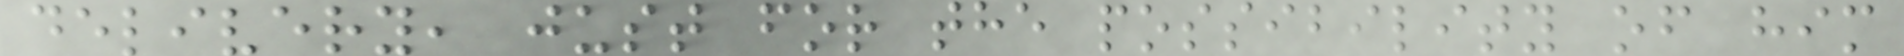delivery, just for the possibility of him
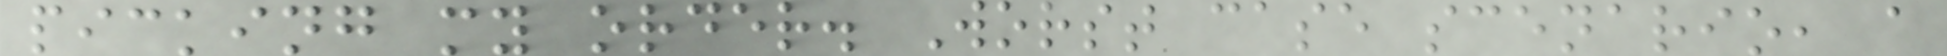picking my order. Worst case scenario, a
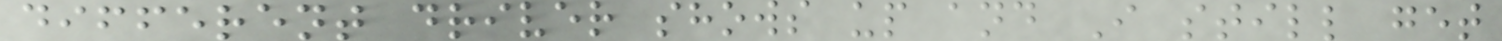different driver shows up and I still get
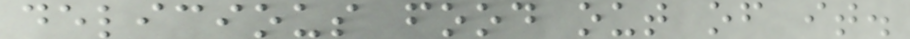delicious food out of it.
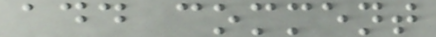add comment
